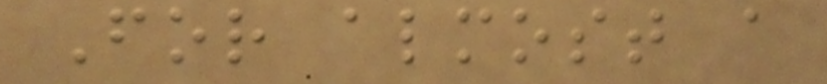For almost a
